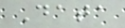Data
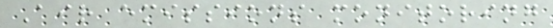Air emissions monitoring
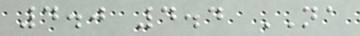4.0 4.4 NA
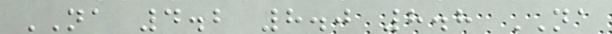NA 4.2 8.0 8.8 NA
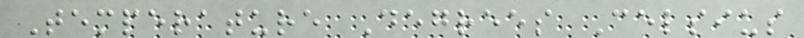Temperature Degrees Celsius
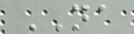NA
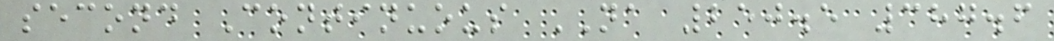second Continuous NA 250.5 387.6
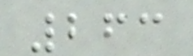263
